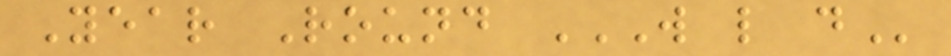Year Round W L D
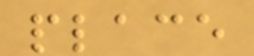place
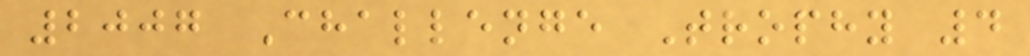2007 Challenge Trophy 4
